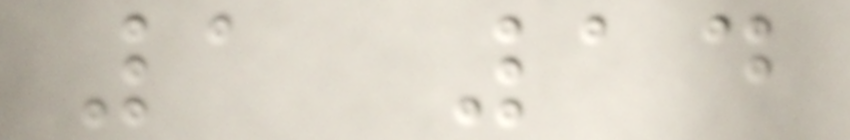1 14
